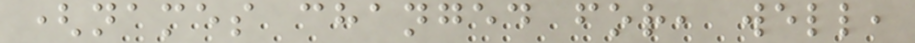(names changed for, well,
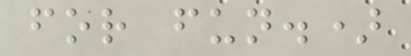for fun.)
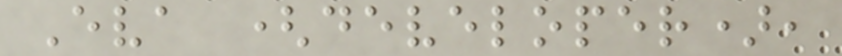Eva (developer),
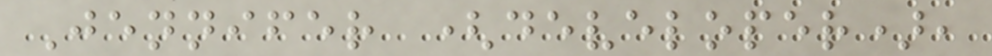Jennifer (developer),
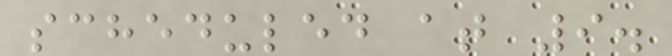scheduled at 9.
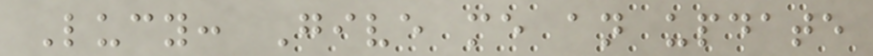Lucy: Give me an update
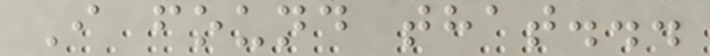I found that...
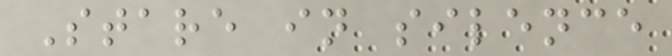Stare in silence
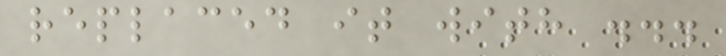replaced it with ...
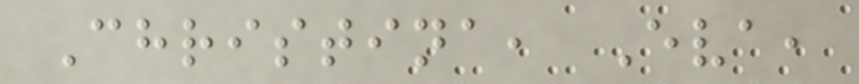Christina, Eva,
